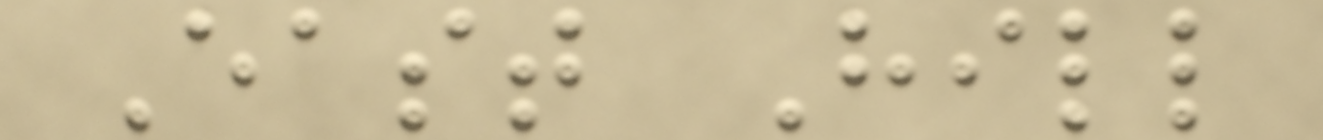East Hill
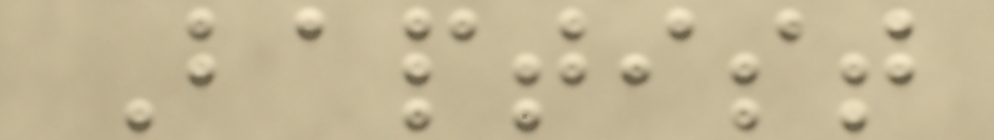Baptist
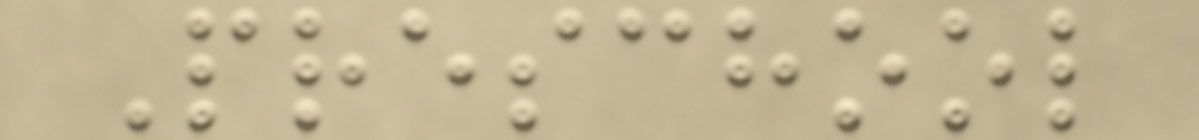Preschool
